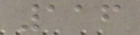116
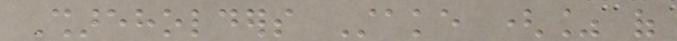Shareholders Stake (% of
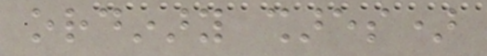ordinary shares)
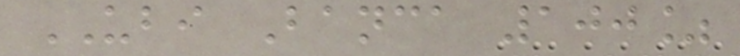UBI Banca 100%
